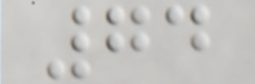74
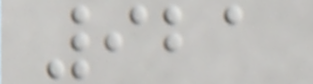921
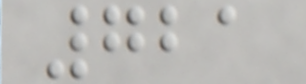721
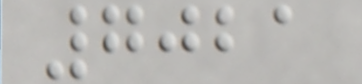7021
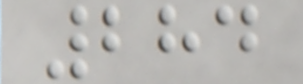284
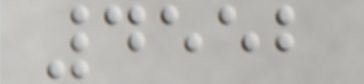4552
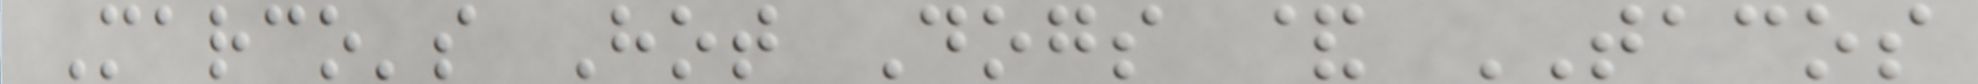Marco's Hot Dogs & TACOS
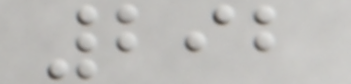292
